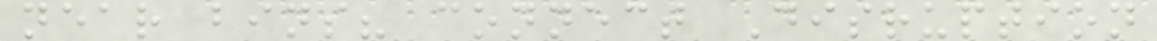near bins? connect Disruption
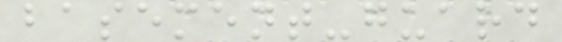basement-guard
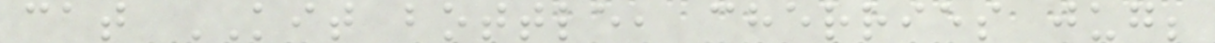cat KIT bottle, cherries jug;
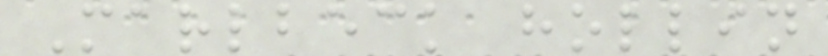Marlbeck hollin
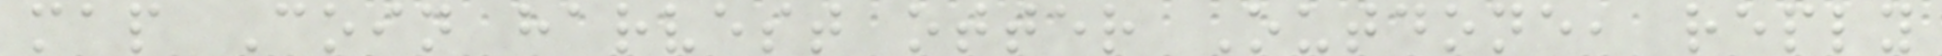map Coin harvest otter Outdone, reply
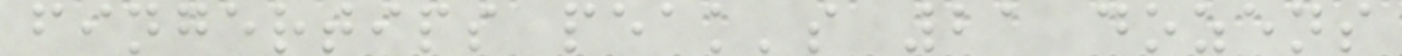fingertips peak's 21 dozens
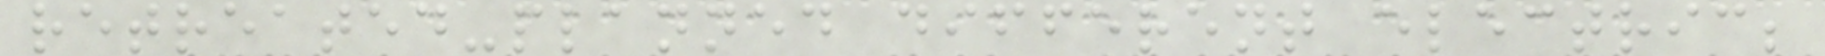retreated-planned different electric;
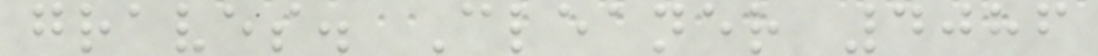graves. Cleaner 4086
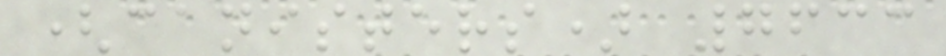(canisters) 7633
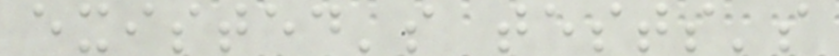existed's tests's
